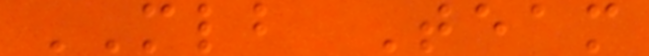MLB Team
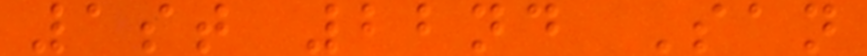1st 22nd San
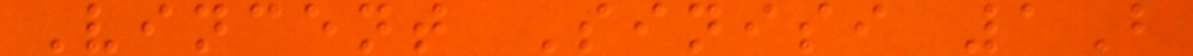Vincent Sinisi 1B
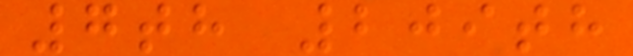7th 209th
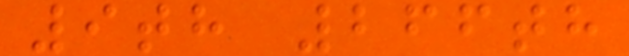9th 266th
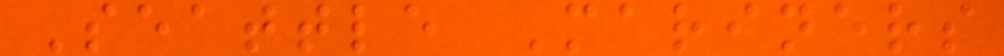Seattle Mariners
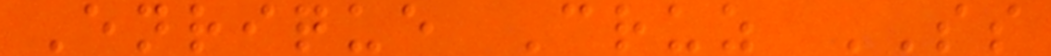Enrique Cruz SS
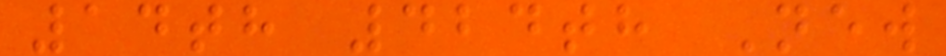14th 424th New
